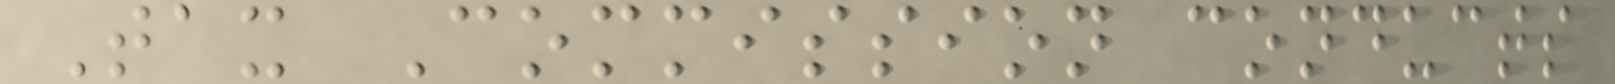Tax Commission conducts
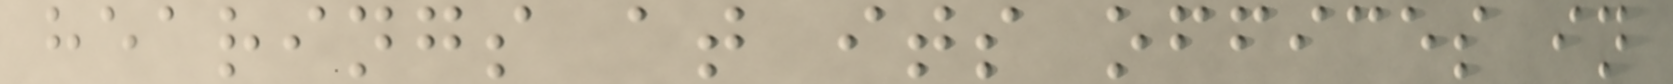hearings at its offices in
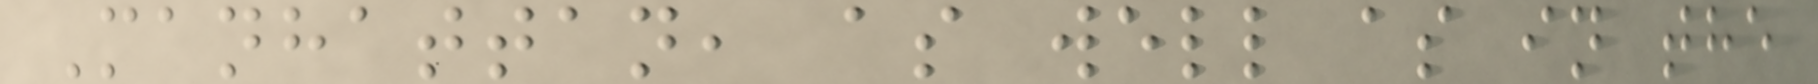Manhattan, as well as in the
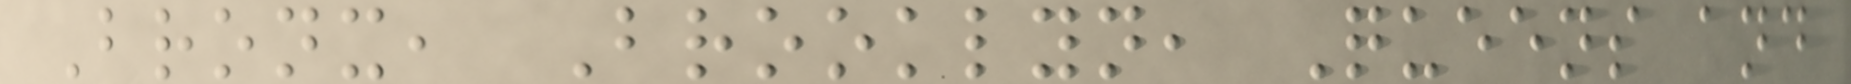Bronx, Brooklyn, Queens and
